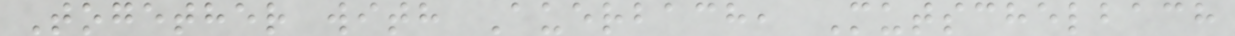Together with Auerbach, Mutschelbach
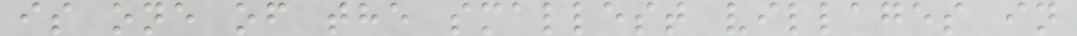is one of the smallest villages in
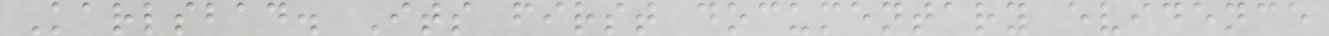Karlsbad. Its first documentary evidence
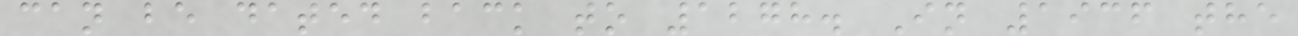can be dated back to 1278. In 1936 the
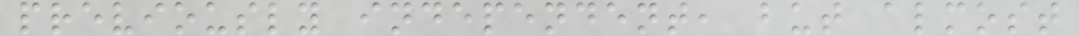previously independent, but almost
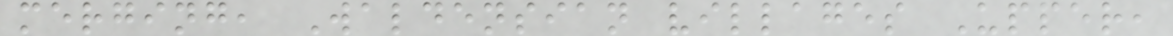merging, Waldensian villages Upper,
